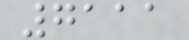7111
